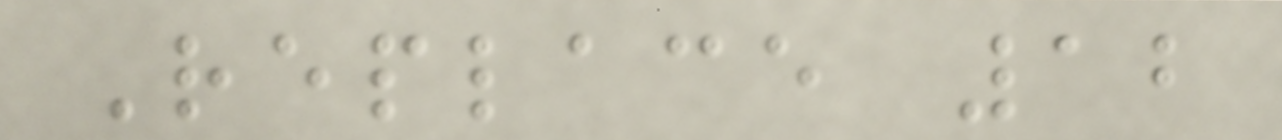Replace 12
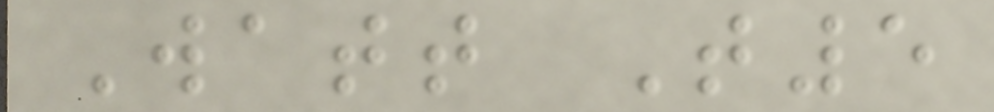Watt T5
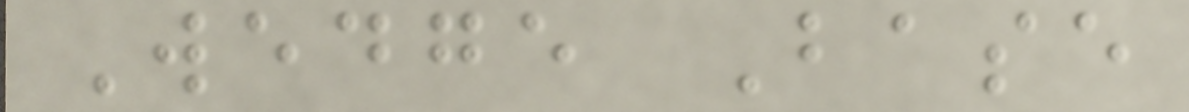Wedge Base
